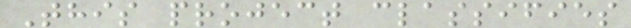This project classifies
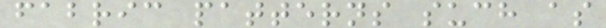fabric patterns such as
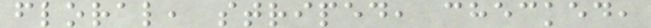floral, striped, checked,
